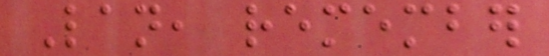Lan, remember
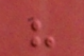his
